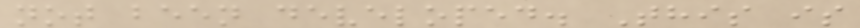not been developed. This is
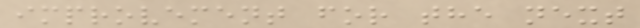improvement for the next
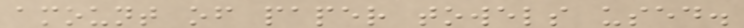amount of paper towels used.
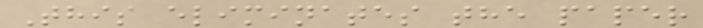This eliminates the paper
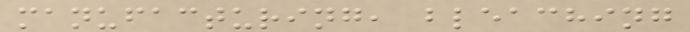manufacturing, bleaching
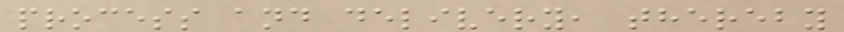process and delivery, thereby
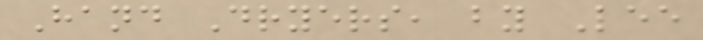Hand Dryers, by Lee
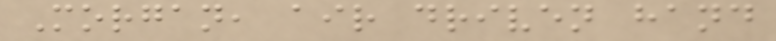Morgan, air driven hand
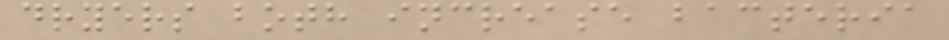dryers both increase bacteria
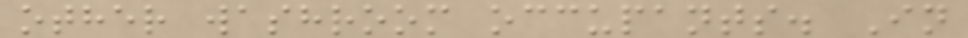other washroom occupants. In
